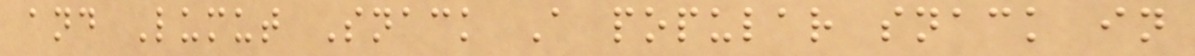and Lumut Snack A popular snack in
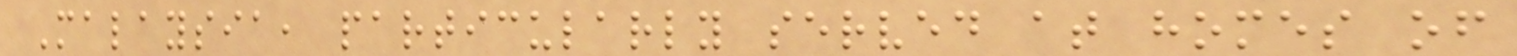Malaysia, particularly served at homes of
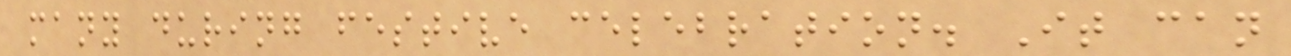many during festive celebration. It can
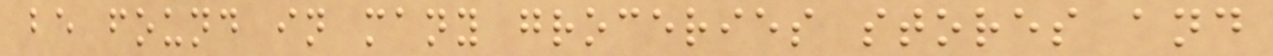be found in many groceries stores and
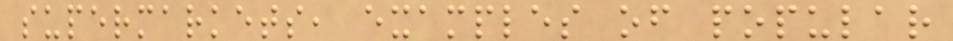supermarkets, examples of popular
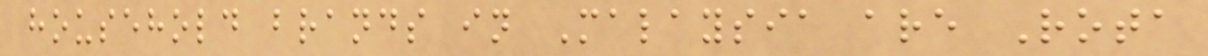household brands in Malaysia are Rota
